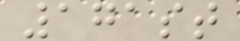171st
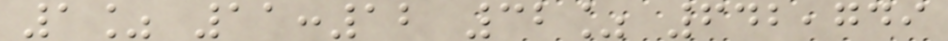1% 11:12 32% 642,749
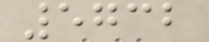5732
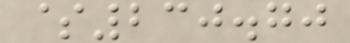$230.70
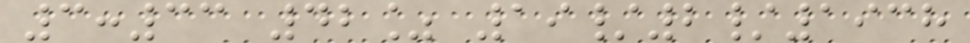3:33 42% 19/2/1938
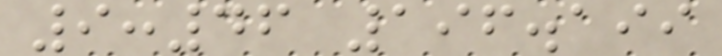9:46 196.199
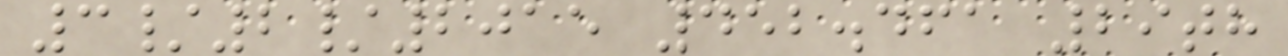3/2/2015 452.461 29th
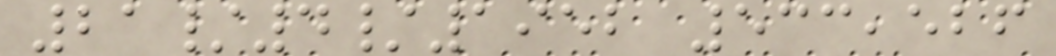21/4/1952 533,526
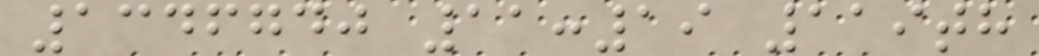1346740 11:19 119th
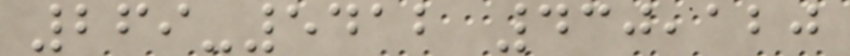269-5412 430,120
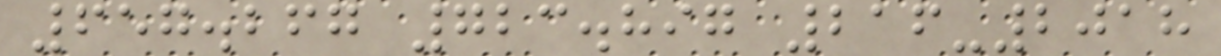657.267 723.897 216-2018
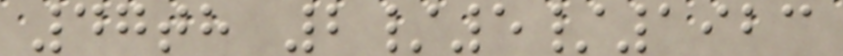47th 2/5/1923
